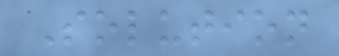Solution
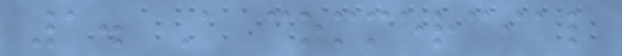1. A commercial
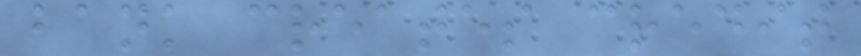bank creates credit
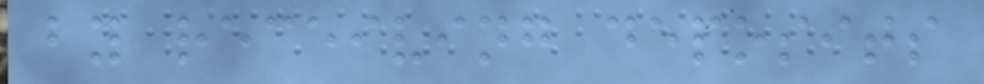by receiving deposits
